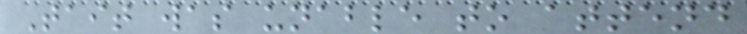Tait was unable to attend
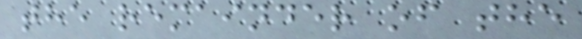the remainder of the
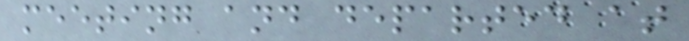meeting and departed at
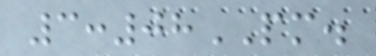3:08PM.
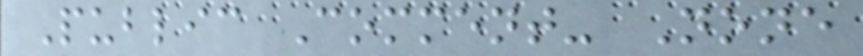Public Comment- None
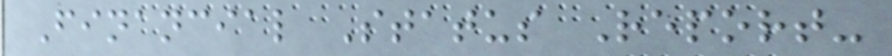Financial Status Report-
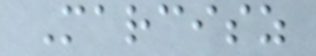Marcisz
